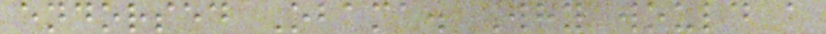endorsed Obama. Why would a
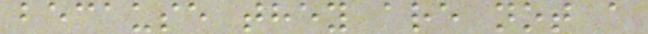because they are not a
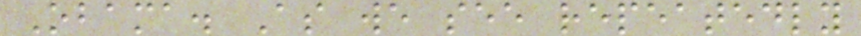Obama. As we see repeatedly
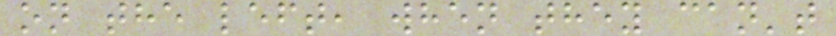on the left, when they can't
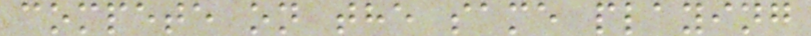compete on the same playing
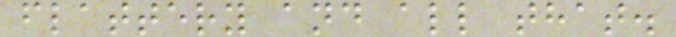flattery and all that.
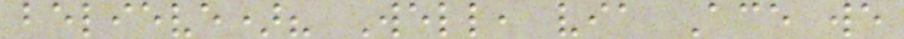believe)? Well, via Ace we
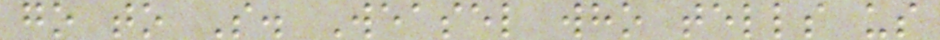go to S. Weasel who tells us
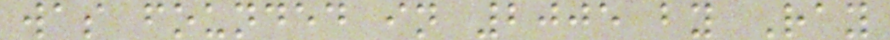was founded in 2005 by Ray
